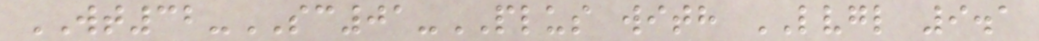WT32-SC01-PLUS with LVGL 9.1
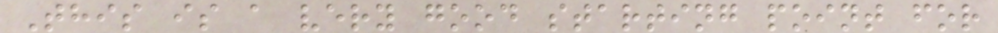This is a very good starting point for
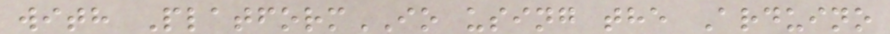with PlatformIO using the Arduino
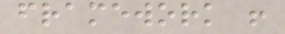framework !
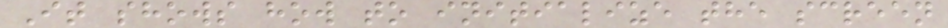It shows how to initialize the screen
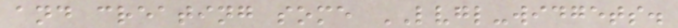and creating some LVGL-widgets.
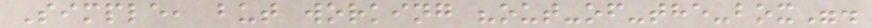Simple, but working "out-of-the-box".
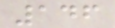146
